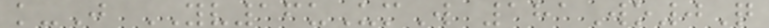k-J YV16uUmW 181Wo0Q
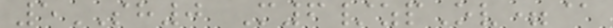5SH0 M6/zpOv=@
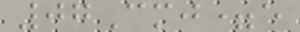07Cmj=e
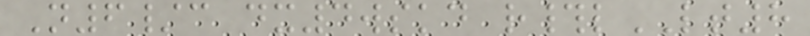N6/c dx4wskd r#lLT8
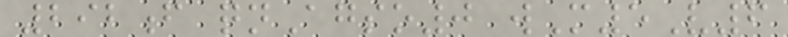292f qnAgso0 wM5V6
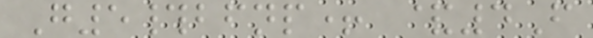G5#bfnp+ &4F
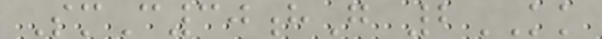SmC30hG 2KK
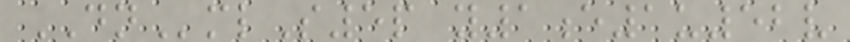DNmlS5p y1e1u52v
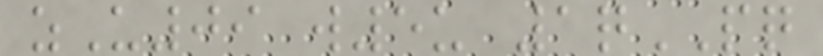zU09 w5u 1qPQ
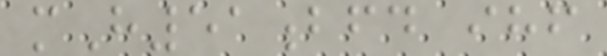mH51bfd ihf
